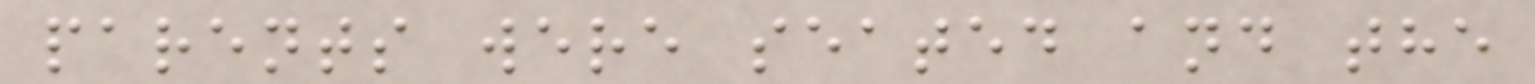parents were seated and the
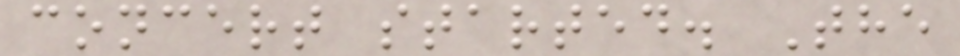concert started. The
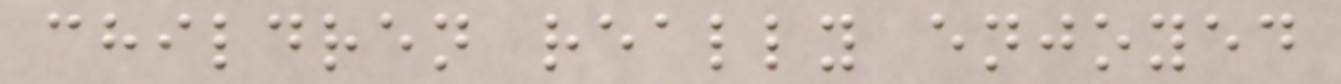children really enjoyed
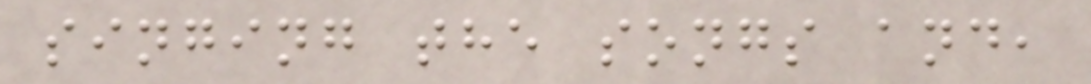singing the songs and,
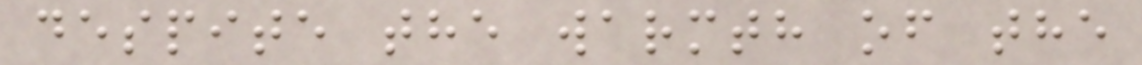despite the warmth of the
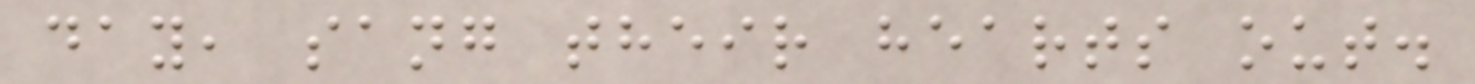day, sang their hearts out.
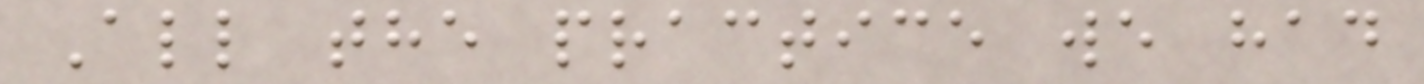All the practice we had
